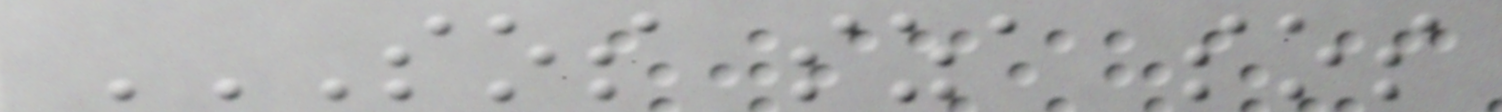SOS SZA SOS
